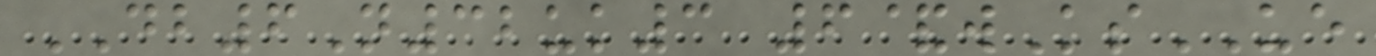DB6N32uk3 6&wKsUE
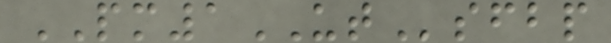PM1UTsfbp
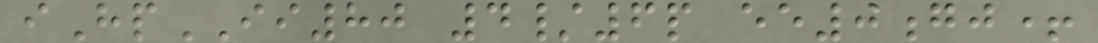iHpII80 4/6p ee0gj+
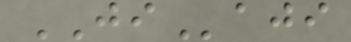JIaji
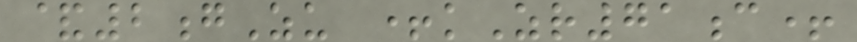&2gZu +kZr71c+
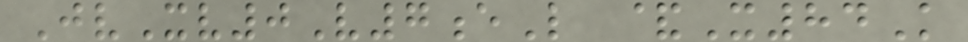JvXv0V7eL &X84K
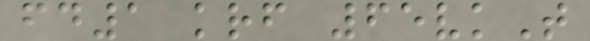fd1 krf 65vkT
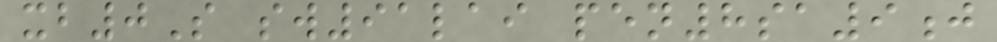xb0S sw91lai pen8sa9j
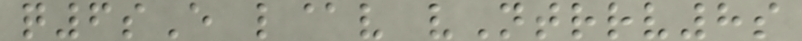q6sE l@v vNtrrv8s
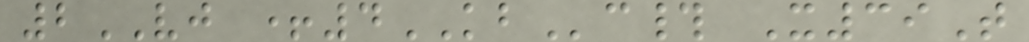2VJ +4KBc# X39T
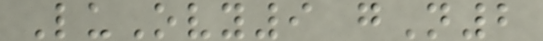LuOvy9 gN2
